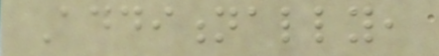Additionally,
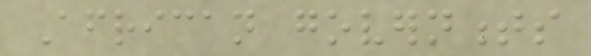African governments
